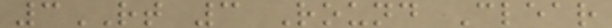3RT 3 Round Clear
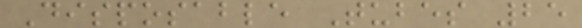Disposable Tubes 25
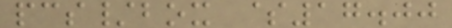pcs/box $17.00
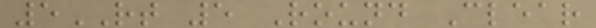5RT 5 Round Clear
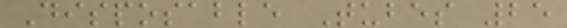Disposable Tubes 25
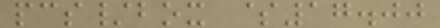pcs/box $17.00
